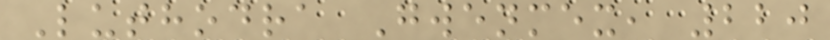Luthodra Gwenmex, 220
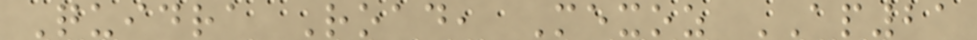Quidra Road, Mexoz AP21
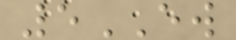5EW
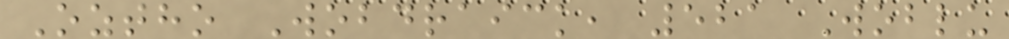Oztho Wobdraick, 521 Woblu
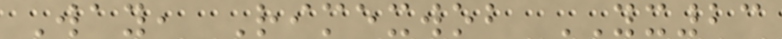Way, Rimexwob YX23
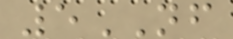5NF
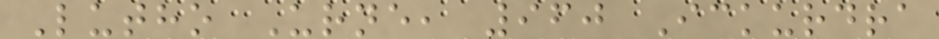Lutho Urne, 960 Ickurdra
